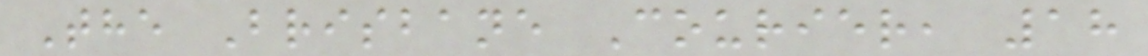The Brisbane Courier, 18
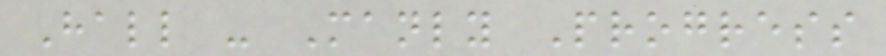Hall - Manly Progress
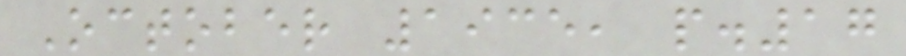October 1935, p.17
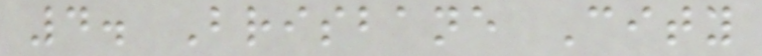4. Brisbane City
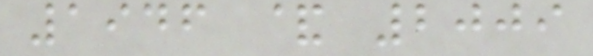1946 & 2009
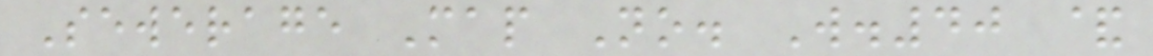Sewerage Map No. W.40 &
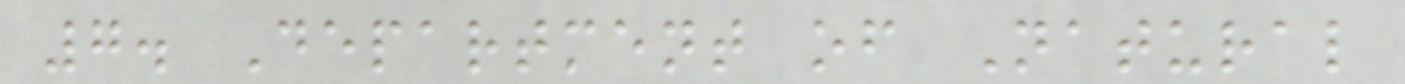7. Department of Natural
